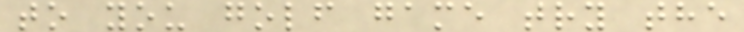to you golf game try the
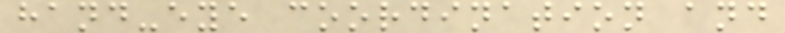hand-eye coordination and
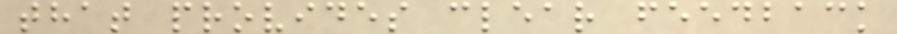that provides clear feedback
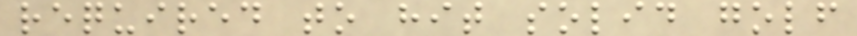required to hit solid golf
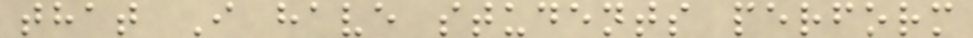that I have students perform
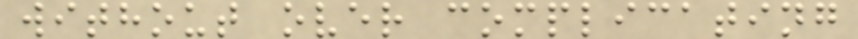without over complicating
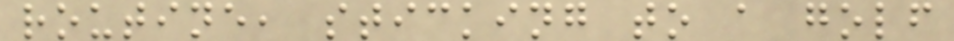routine, sticking to a golf
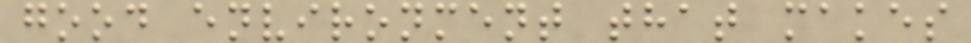good environment that makes
